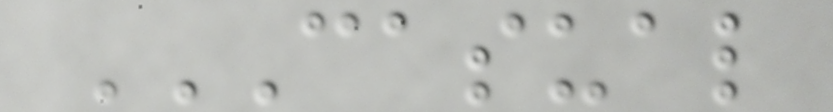CASUAL
